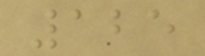125
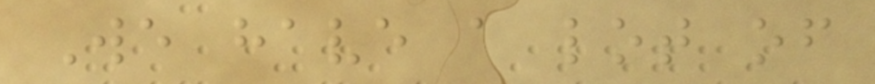We have a lot of
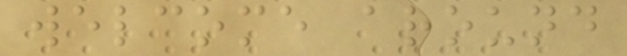welcome around
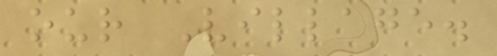our Village.
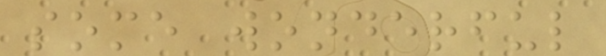some wonderful
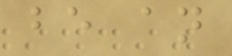be an
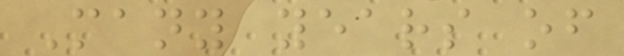Many years of
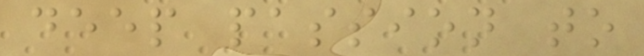deep passion to
